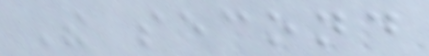The second
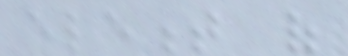element of
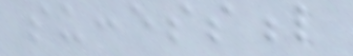successful
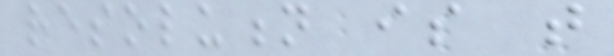resolution is that
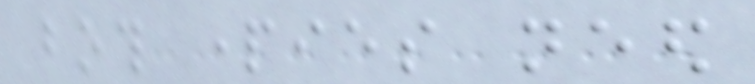both parties need
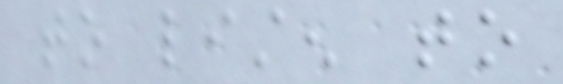to listen to
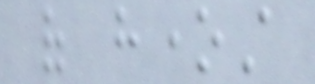of honest
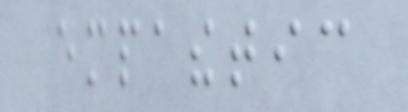empathetic
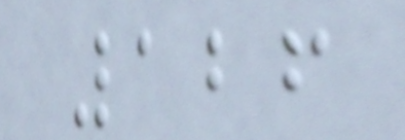126
